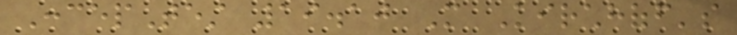ConcepTest 19.10 More Kirchhoff's
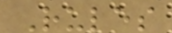Rules
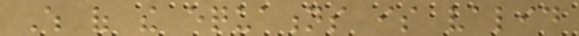Which of the equations is valid
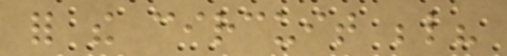for the circuit below?
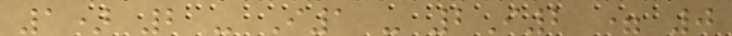1) 2 - I1 - 2I2 = 0
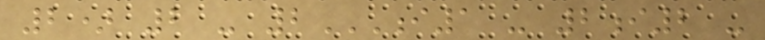2) 2 - 2I1 - 2I2 -
